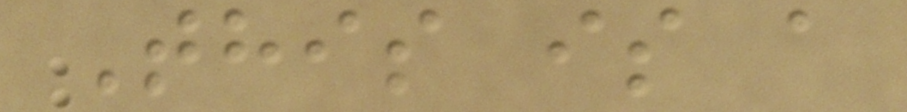This is a
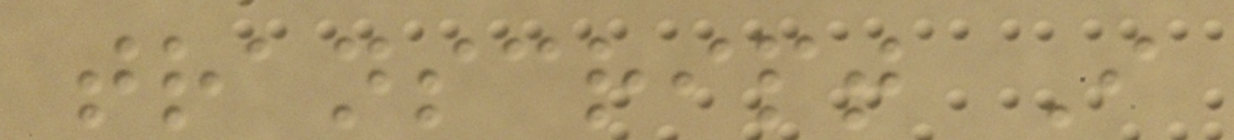transcript I
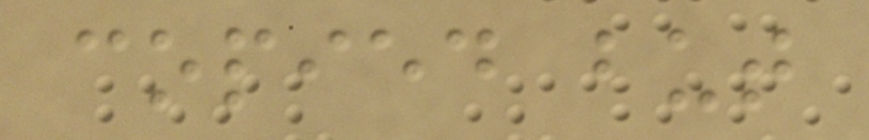copied but
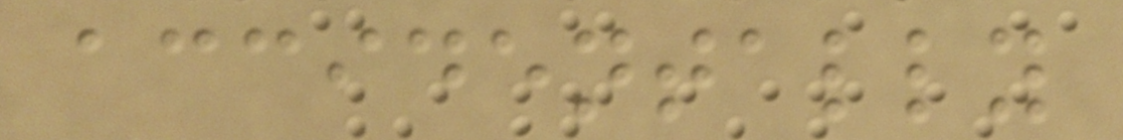accidentally
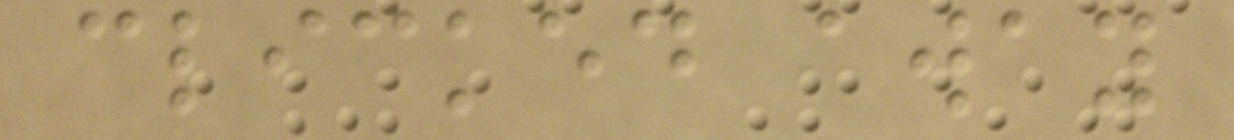clicked away
